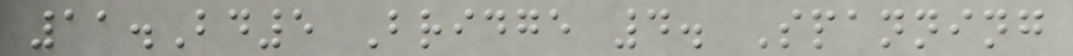11.Bd5 Bridge 4. Spanning
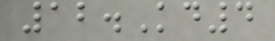12.Kd4
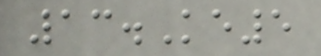13.Ke5
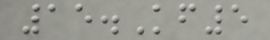15.Kf5
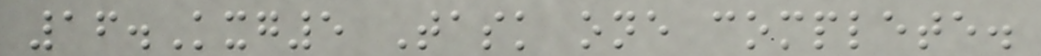16.Kxg5 Task one complete.
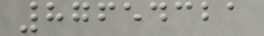87654321
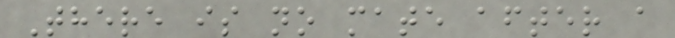There is no mate after a
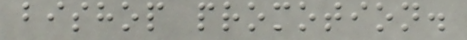bishop promotion.
